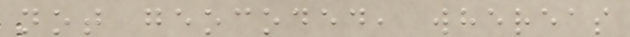not geocoded, whereas
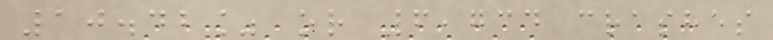10.42% or 6,734 crashes
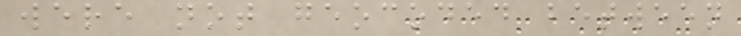were not geocoded between
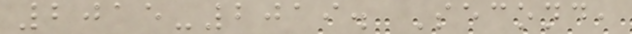2015-2019. Second,
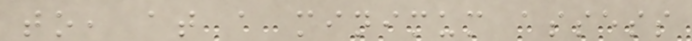to, at a minimum assess
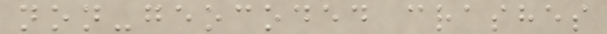non-geocoded crashes
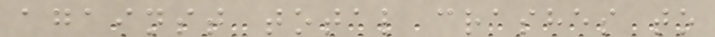against total crashes to
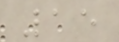15
